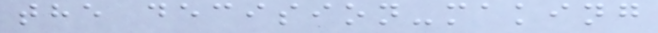the decision-making
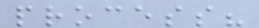process?
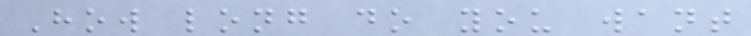How long do you want
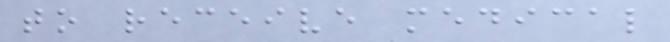to receive medical
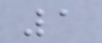1
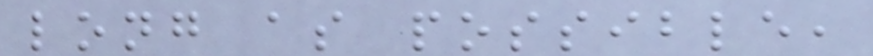long as possible,
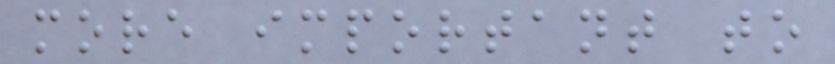more important to
